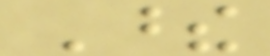These
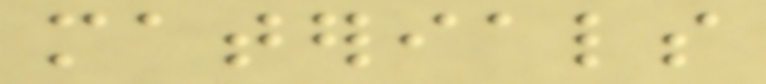materials
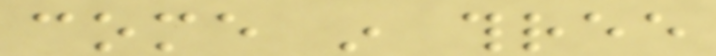come in three
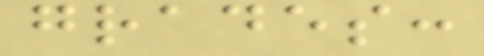grades:
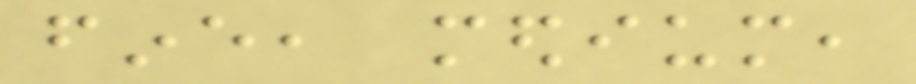fine, medium,
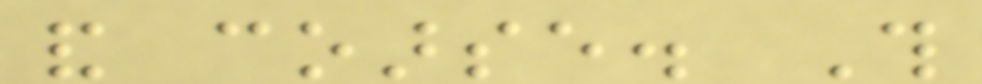and coarse. This
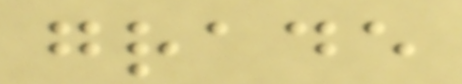grade
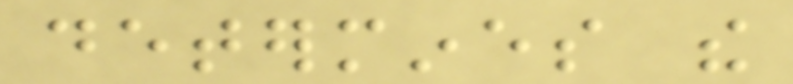determines the
